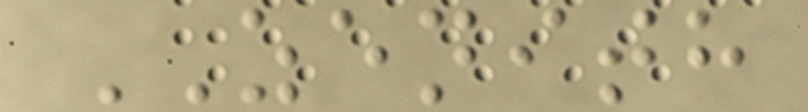ZENITH
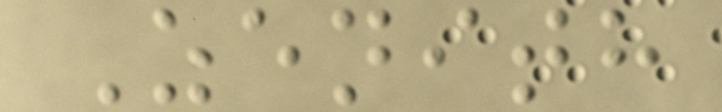Zenith
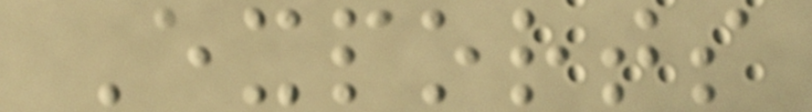Exports
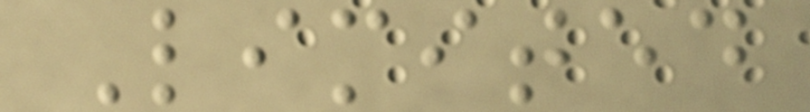Limited
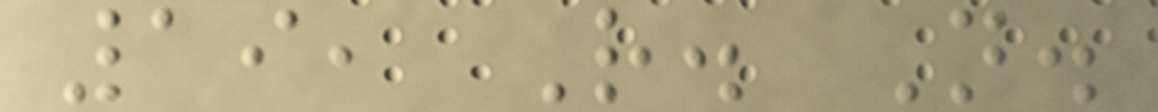19, R. N.
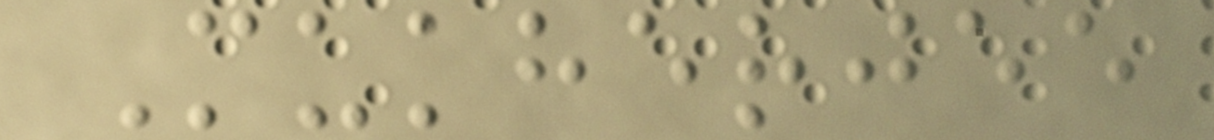Mukherjee
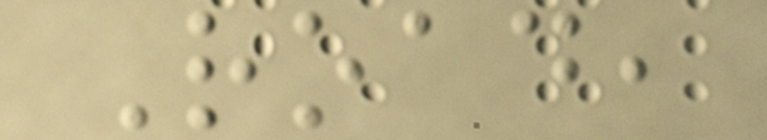Road,
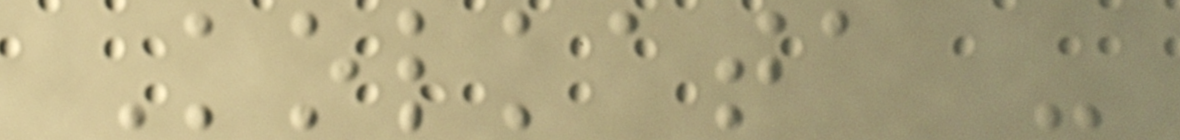Kolkata -
